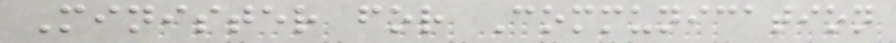Minister for Communication
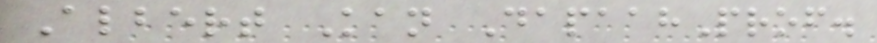Albert Kan DapaahProf.
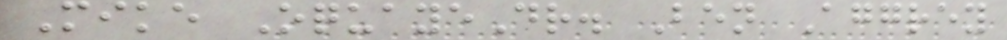Mike OquayeDr. Ben Aggrey
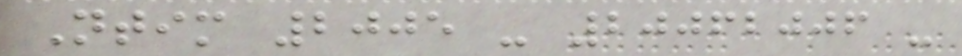Ntim 2005 - 20062006 -
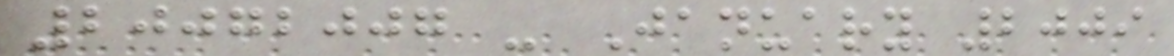20072007 - January 2009
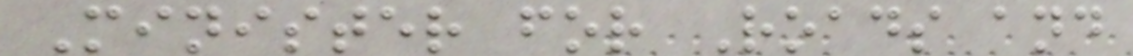Minister for Roads and
